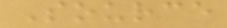Source
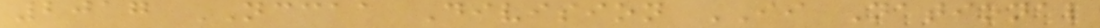2017 NCCAA Division II National
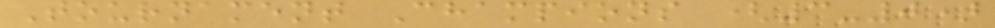Tournament Champions (3-0)
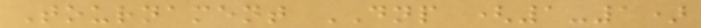Tournament DNP (1-1)
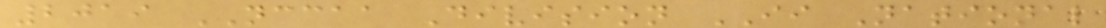2019 NCCAA Division II National
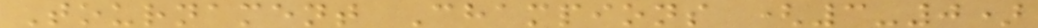Tournament Champions (3-0)
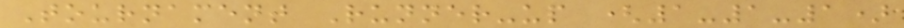Tournament Runner-up (1-1-1)
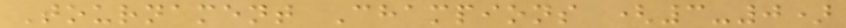Tournament Champions (3-0)
